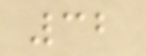32
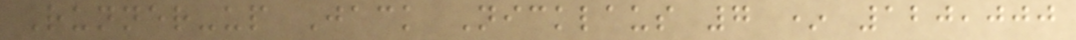Runner-up Jack Nicklaus 7 * 120,000
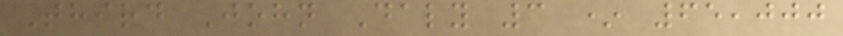Third John Daly 3 * 65,000
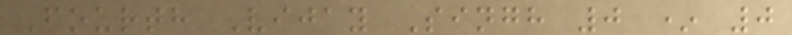Fourth Vijay Singh 0 * 0
